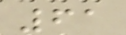61
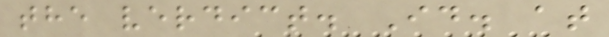the verdict. Id. at
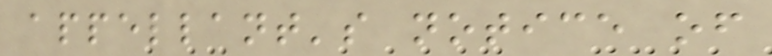appellant's notice of
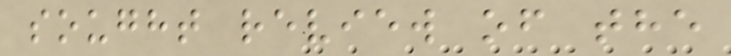sought review of the
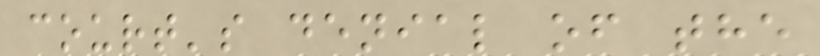court's denial of the
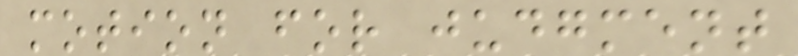motion for judgment
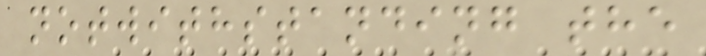notwithstanding the
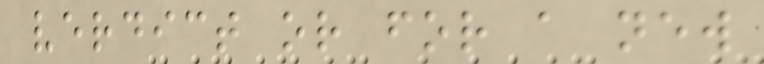verdict or for a new
